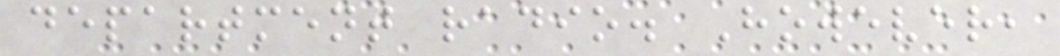department radio. However,
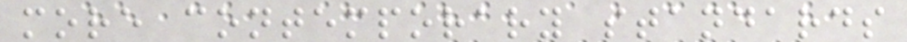more contemporary standards
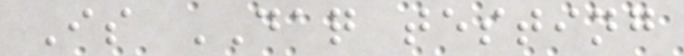Is DAQ testing
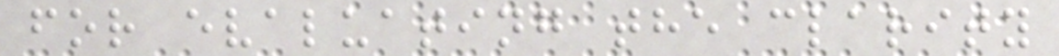for evaluating the clarity
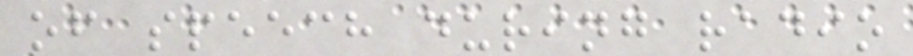of speech during radio
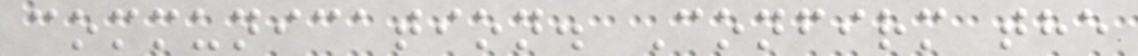communication. Confirm the
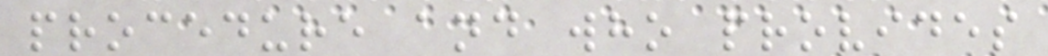procedure and who provides
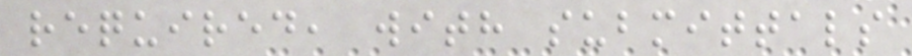required, with submittals
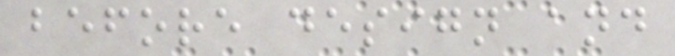before design and
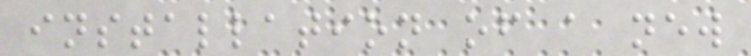installation of a new
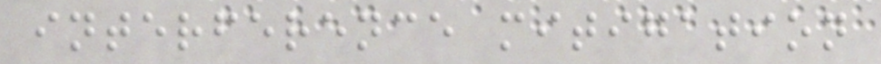interference mitigation
